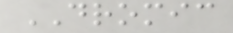DROMIC
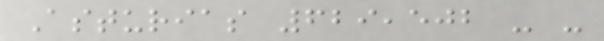Asturias 629,502 - -
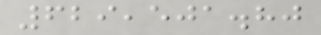629,501.80
